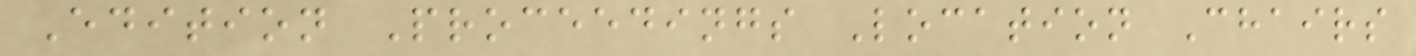Edition Proceedings Location Chairs
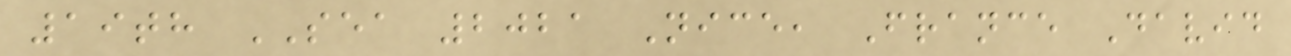19th SEA 2021 Nice, France David
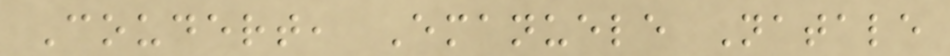Coudert, Emanuele Natale
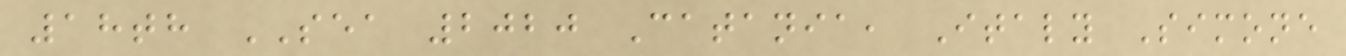18th SEA 2020 Catania, Italy Simone
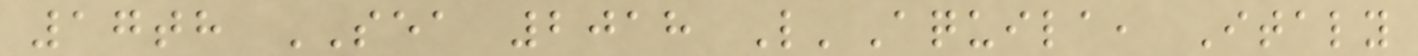17th SEA 2018 L'Aquila, Italy
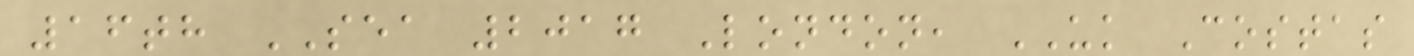16th SEA 2017 London, UK Costas
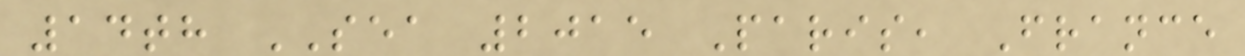14th SEA 2015 Paris, France
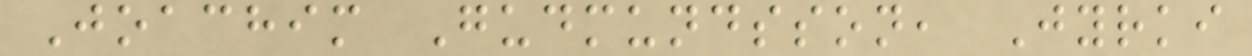Joachim Gudmundsson, Jyrki
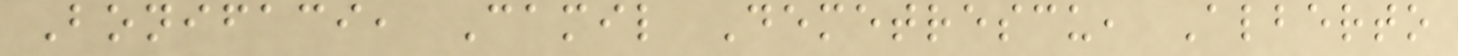Bonifaci, Camil Demetrescu, Alberto
